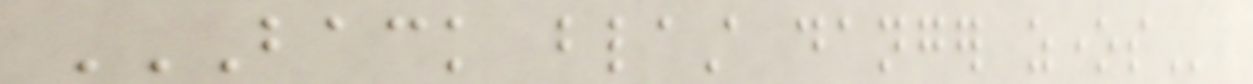BACK BLAST DANGER ZONES
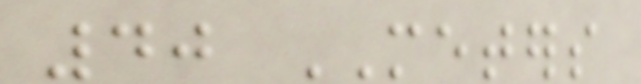40 METERS
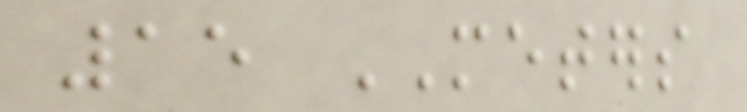15 METERS
